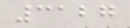3127
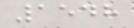1548
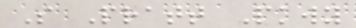S Pratt Pkwy
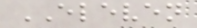ELEVEN
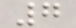7
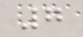7
